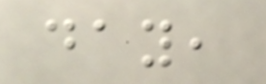day,
